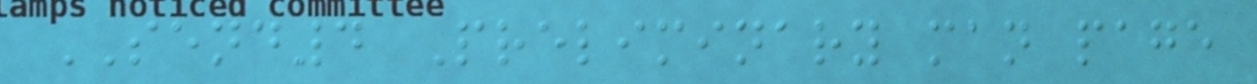SEND4 Preliminary man page
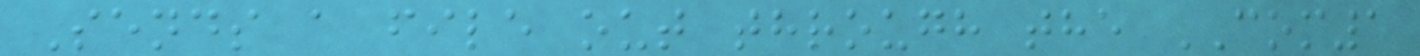Sends a file out through the COM1
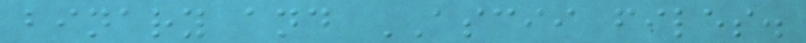binary and ASCII files.
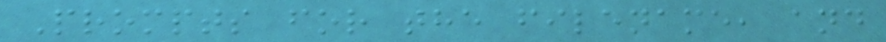Prompts for the filename, and
